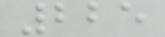225
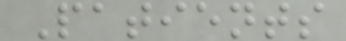Patients
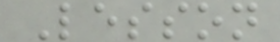Lesson
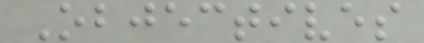Objectives
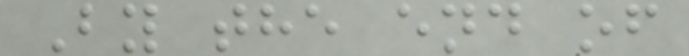By the end of
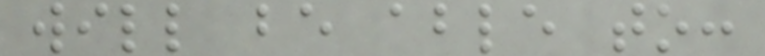will be able to:
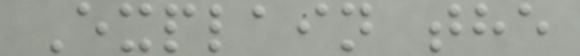Explain the
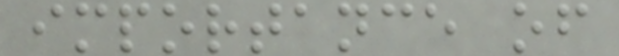importance of
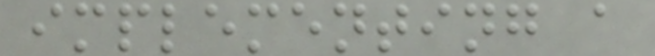implementing a
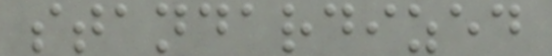standardized
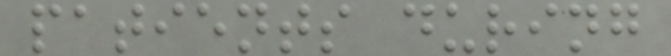patients during
